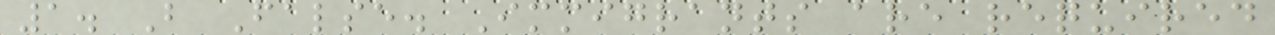1. B False. Immigrants are required
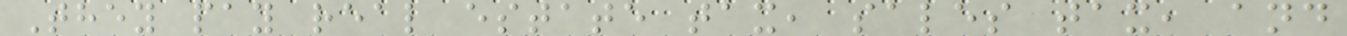They pay real estate tax, sales tax, and
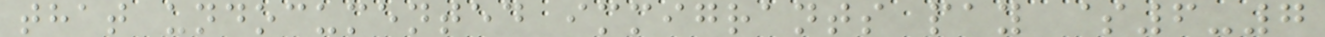that undocumented immigrants pay $6-7
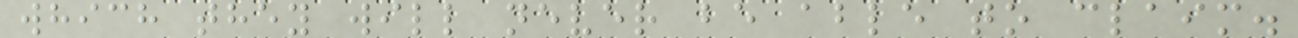which they will never be able to claim.
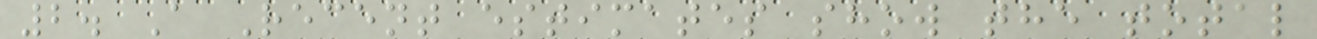2. A Recent estimates show the total
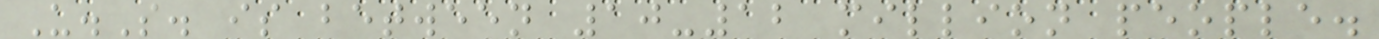U.S. is between 10-12 million people.
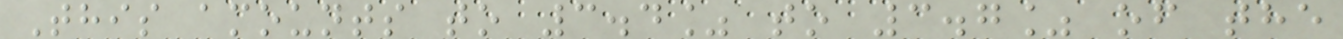This amounts to 3.4% to 3.7% of the
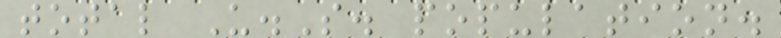total U.S. population.
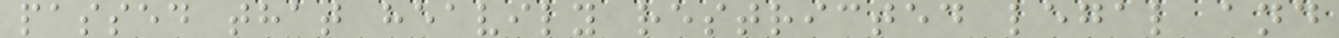passed that heavily restricted legal and
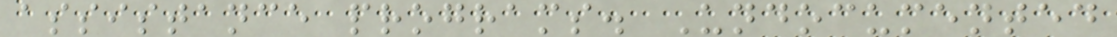assistance programs. Undocumented
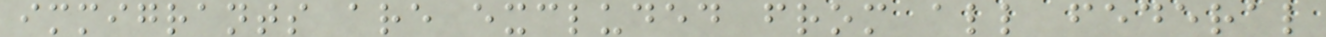immigrants are excluded from all federal
